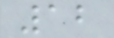12
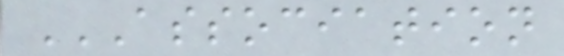ASSOCIATION
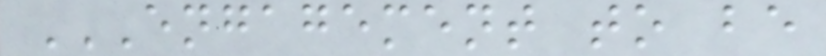ENGAGEMENT TO BE
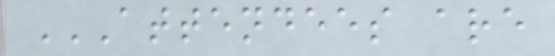ATTENDEES ARE
